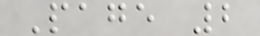Page 2
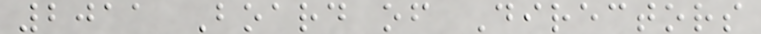2011 Board of Directors
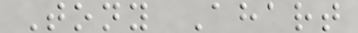Tony Ahart
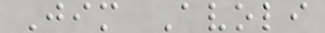Jim Avoli
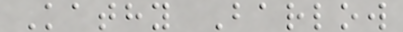Kathy Barlow
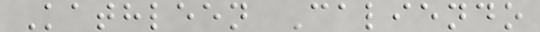Kathleen Caliendo
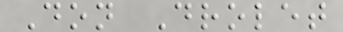Don Drolet
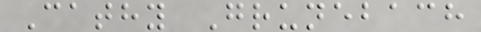Cathy Grunebach
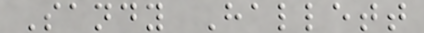Sandy Hallett
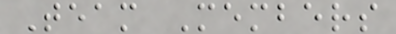Team Members
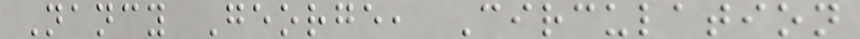Nancy George, Circulation
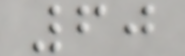60
